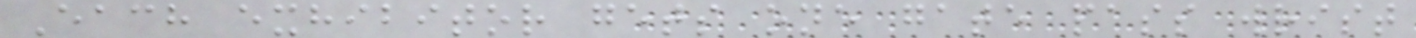Each exhibitor gets one gate pass wrist
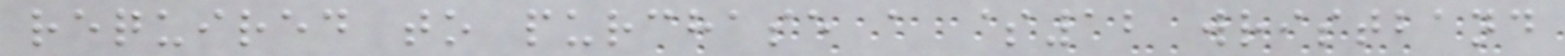required to purchase a $12 wristband
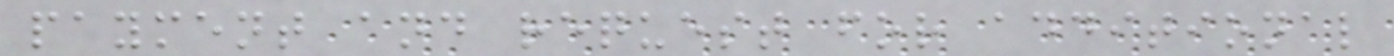payment and request for additional
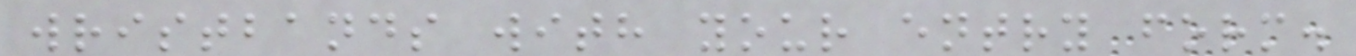wristbands with your entry form.
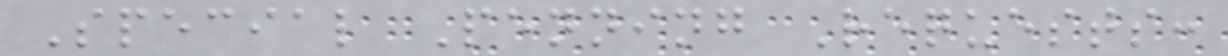Special Penning Requests:
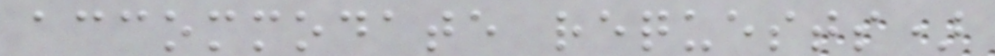accommodate requests)
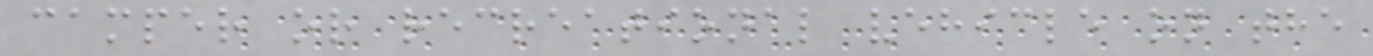camper or recreational vehicle on the
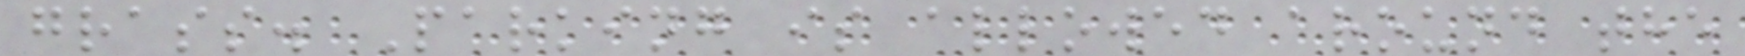grass. Parking is allowed around the
